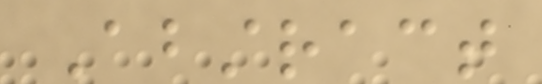Abstract
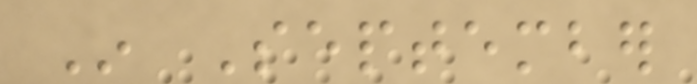In September
